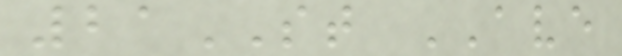21ST AVE
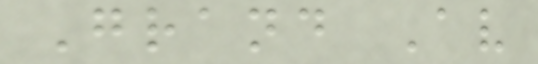Grand Av
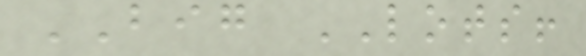BIG LOTS!
